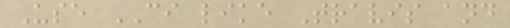Use CI like Travis and
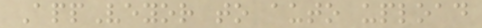AppVeyor to auto upload
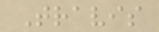Travis
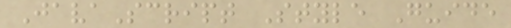JavaScript Style Guide
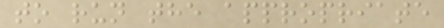to run the appropriate
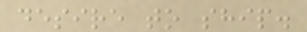desire to ship.
